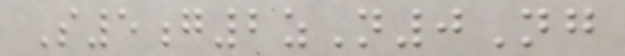S5g2zN0Ng
